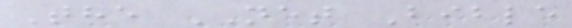The NET Bible
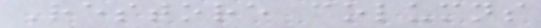Restore columns
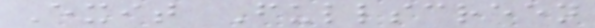Exit Fullscreen
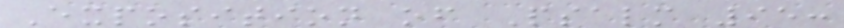Exposition of Psalm 95:
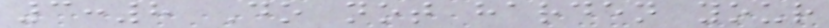3:8 Do not harden your
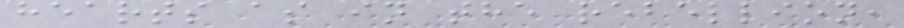hearts as in the rebellion,
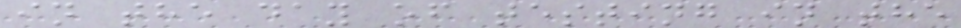in the day of testing in the
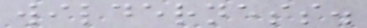wilderness.
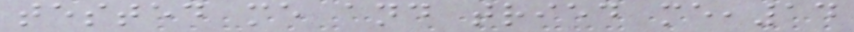tested me and tried me,14
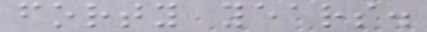forty years.
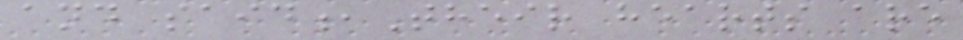and said,Their hearts are
